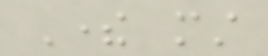There must
